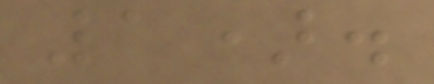1).
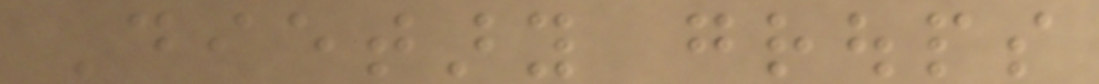Dietary groups
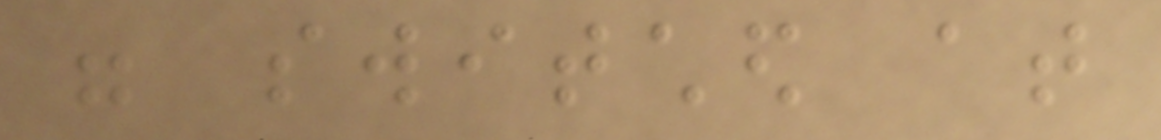were switched at
